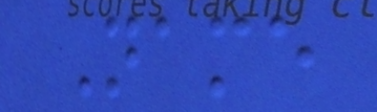Name
